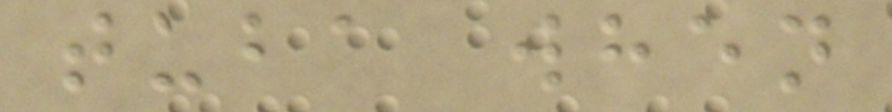tuba when
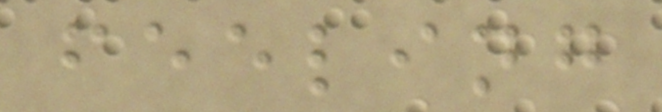feeling
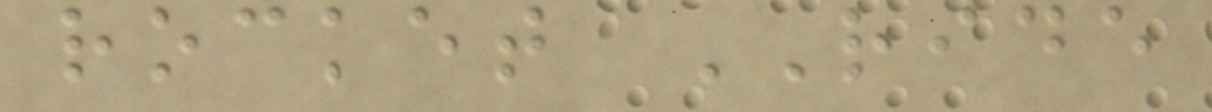rocket RIDE
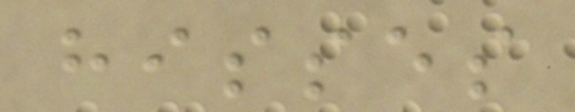hisses
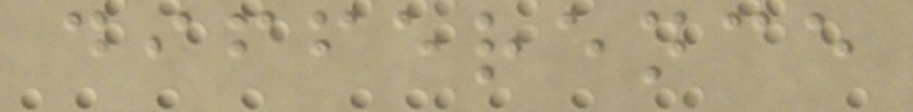difference
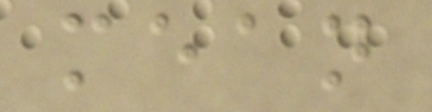mean
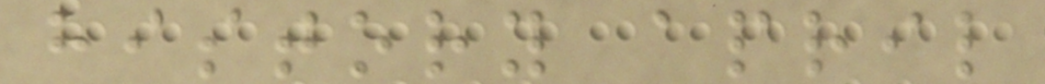history april
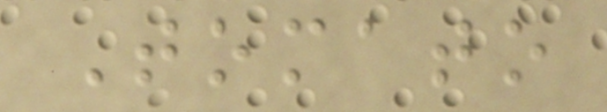Tomato
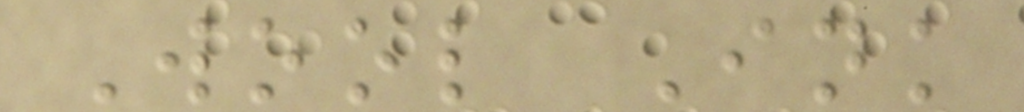Wool Ink
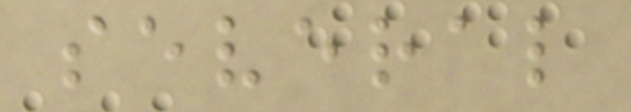several
